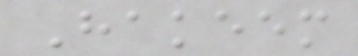Hakeem
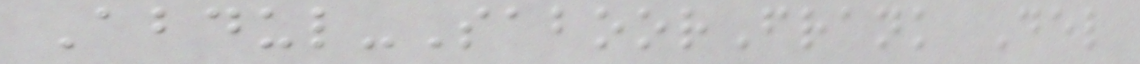Abdul-SaboorFrank Del
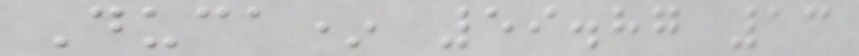Duca* 59.87 13
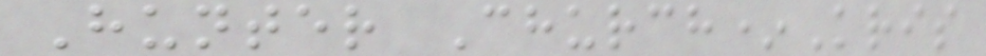Hunter Church*Kris
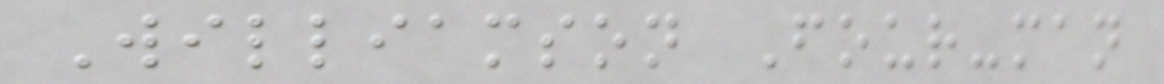Williamson Four-man
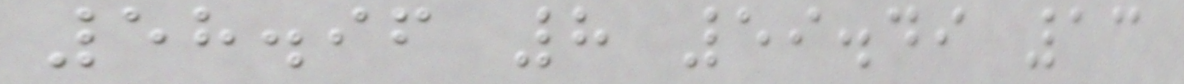58.96 8 59.49 13
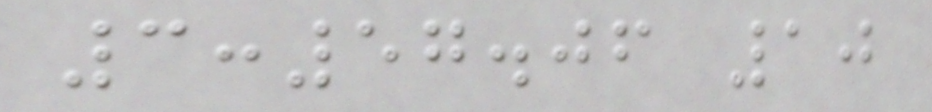3:57.06 10
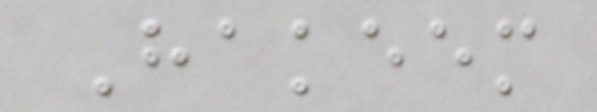Hakeem
